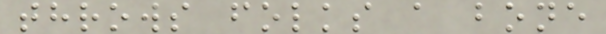throws folks a bone
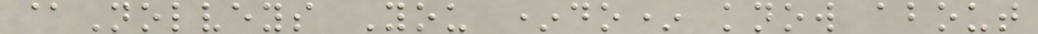@Nolveys You *do* know about
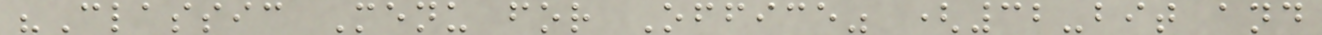"Classic Menu for Office" (32-bit and
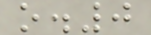o.0
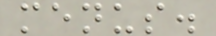menus.
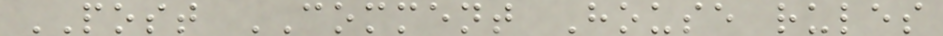POST COMMENT House rules
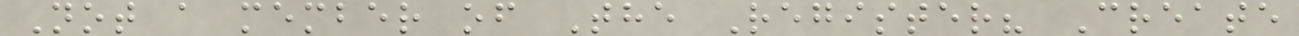Not a member of The Register? Create
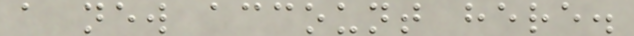a new account here.
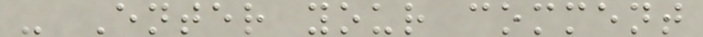- Enter your comment
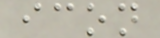icon
